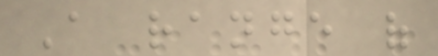A range of
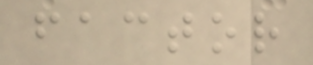factor
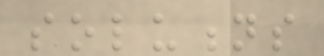solutions
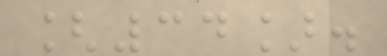[34].
